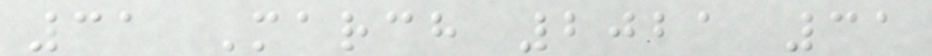31 March 2021 31
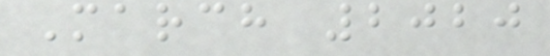March 2020
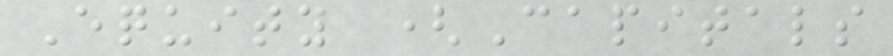Equity (Capitals
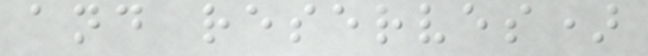and reserves)
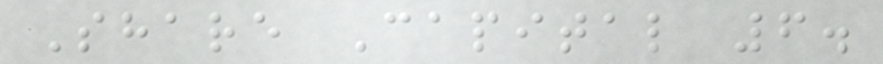Share Capital 6.
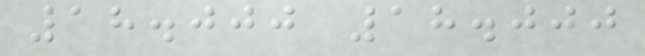18.000 18.000
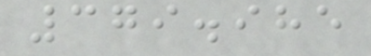379.985
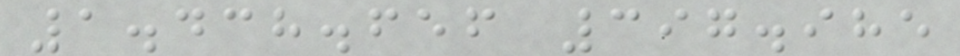1.438.656 397.985
